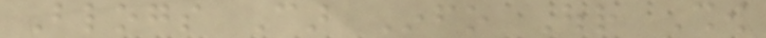Blogs Car Info Our Show
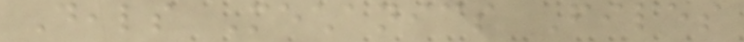Deals Mechanics Files
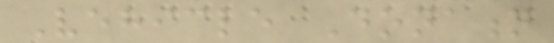Vehicle Donation
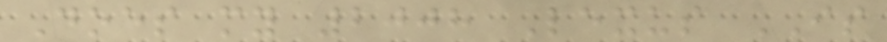Does my 2008 Lexus IS
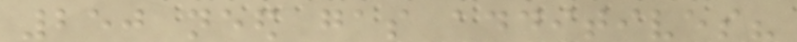250 need gas additives?
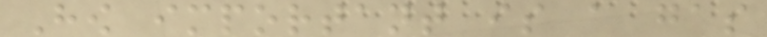How important is a gas
